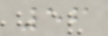56
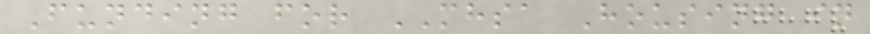Funding for MHSA Housing in
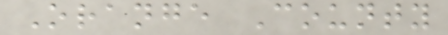Orange County
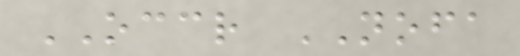OCCR NOFA
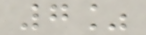7%
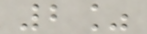2%
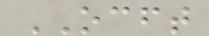OCFT
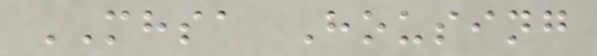MHSA Housing
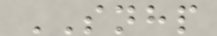SNHP
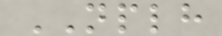NPLH
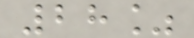28%
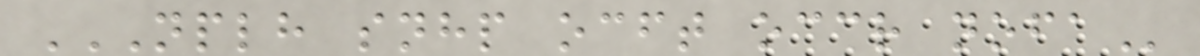NPLH SNHP OCFT OCCR NOFA
